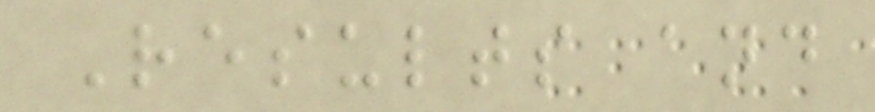Results and
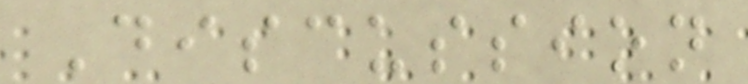Discussion
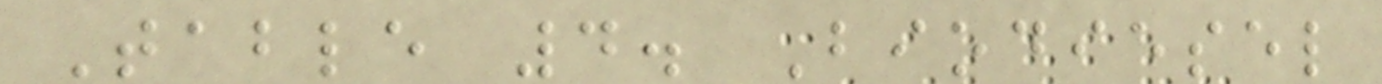Table 4. Biodiesel
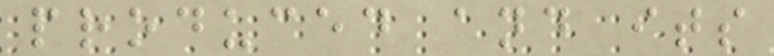produced and its
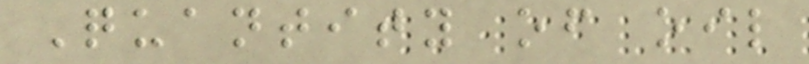Quantity of oil
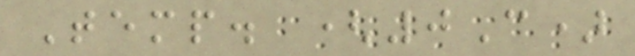Temp. (0C)
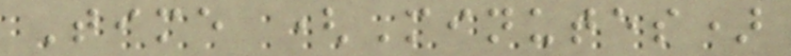Time (Minutes)
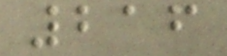216
